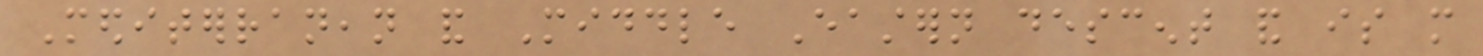Mediterranean and Middle Eastern descent and is more
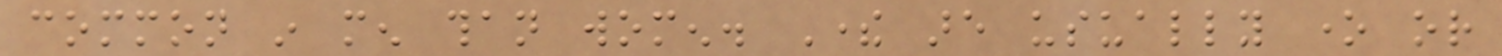common in men than women. There are usually one or
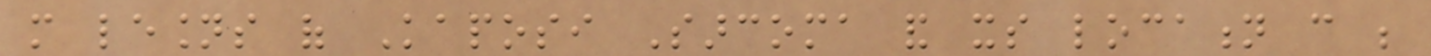more lesions of Kaposi Sarcoma and its location can be
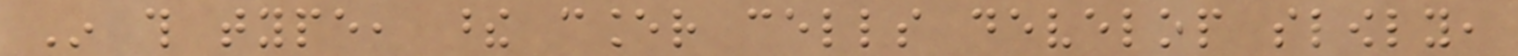In this type, these cancer cells develop slowly,
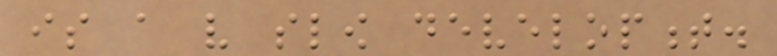is a very slow development.
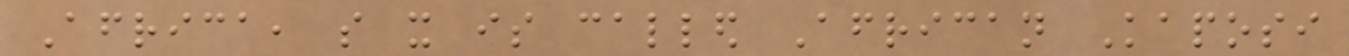Africa, so it is called African Kaposi
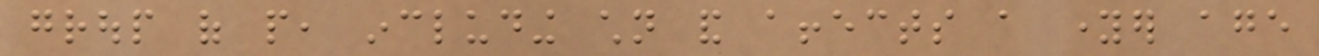group of people, including children and affects a younger age
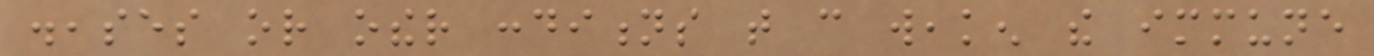diseases or other conditions that can weaken the immune
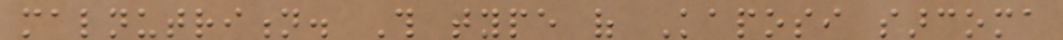malnutrition. This type of Kaposi sarcoma
